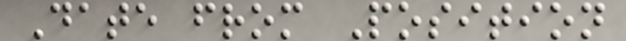Date from Position
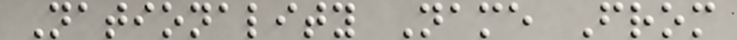Nationality Name From
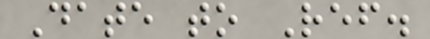Date to Ref.
